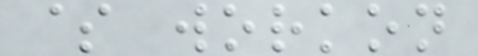$ workon
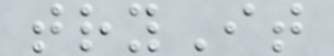tryIt
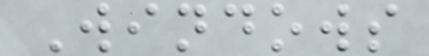Windows
